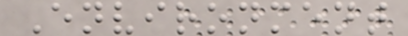Environment
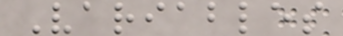Variables
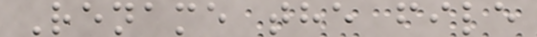Rename the file
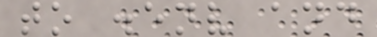to .env and
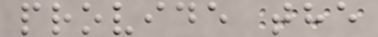provide the
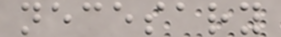necesary
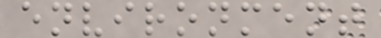environment
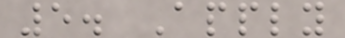5. Apply
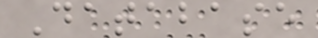Database
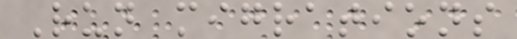Run migrations
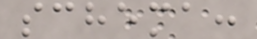schema:
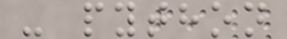- python
